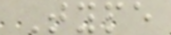Type
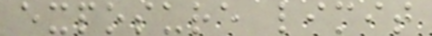exposure limit
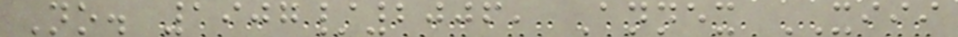No. 1907/2006, Annex XIII
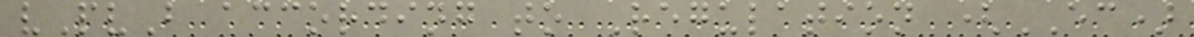vPvB according to Regulation (EC)
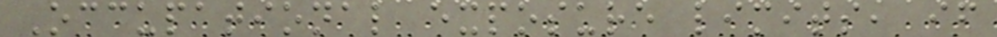Occupational exposure limits, if
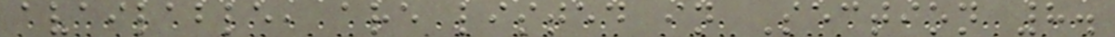available, are listed in Section 8.
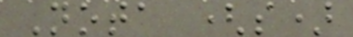Nota (s)
